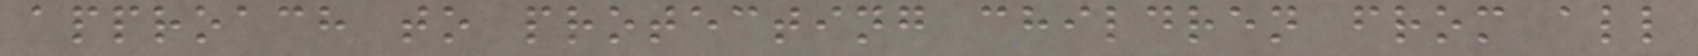approach to protecting children from all
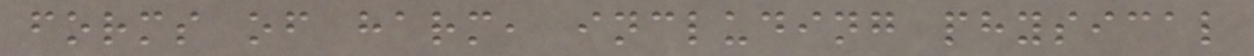forms of harm, including physical
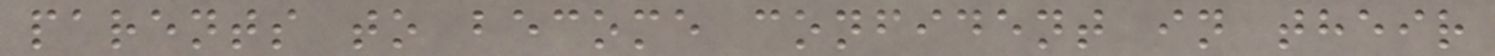parents to become confident in their
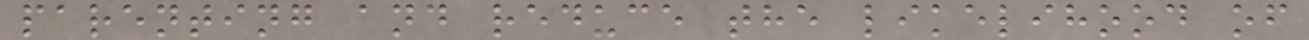parenting and reduce the likelihood of
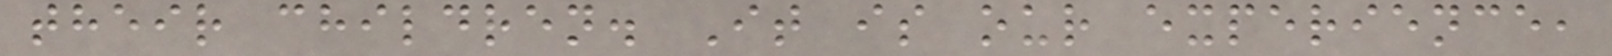their children. It is our experience,
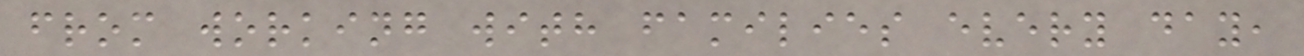from working with families every day,
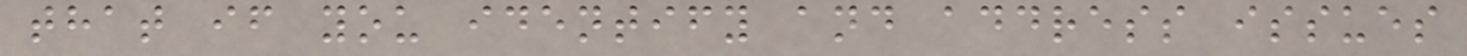that if you identify and address issues
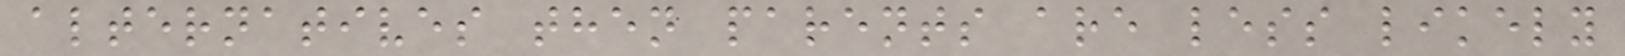alternatives then parents are less likely
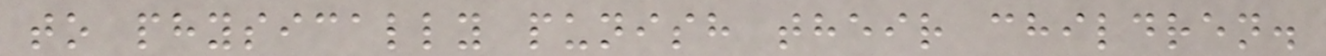to physically punish their children.
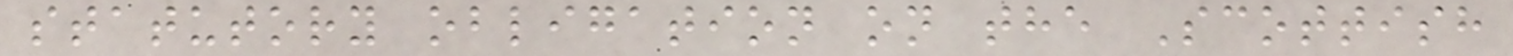statutory obligation on the Scottish
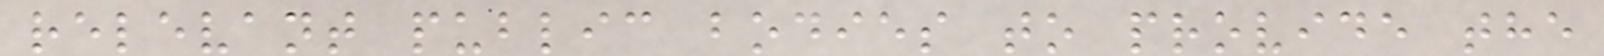relevant public bodies to provide the
